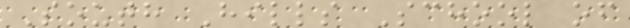South Hills School of
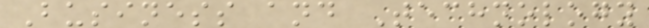Business and Technology
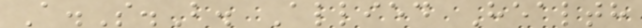A.S.B. Allied Health
